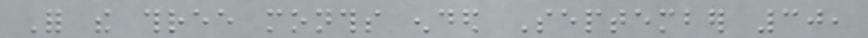For the three months ended September 30,
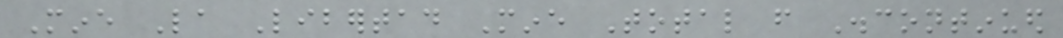Mine La Libertad Mine Total from Discontinued
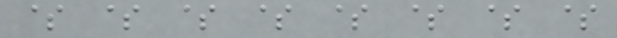$ $ $ $ $ $ $ $
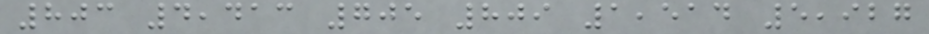803 4,413 705 809 1,514 5,927
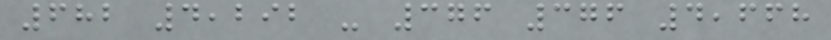682 4,292 - 376 376 4,668
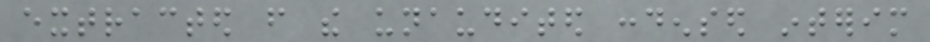extracted from the unaudited condensed interim
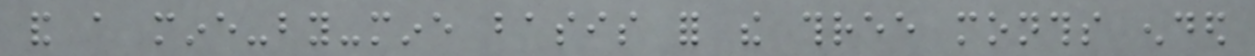and a mine-by-mine basis for the three months ended
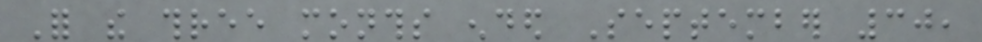For the three months ended September 30,
